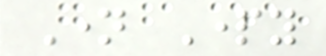Name Party
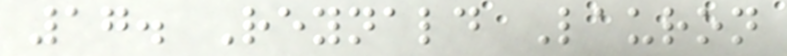17. Reynald Lauron
